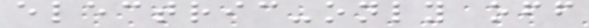electric-only off
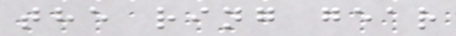the ring gear
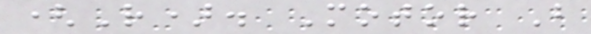(R). Motor B
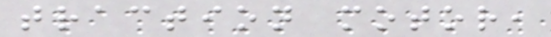traction motor,
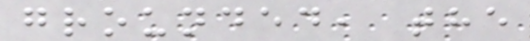grounded, the
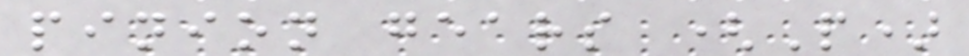pinion gears (P)
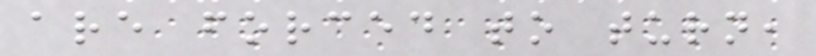are forced to turn,
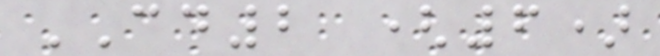CD2 (6)
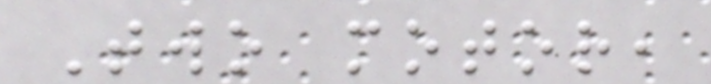Two motor,
